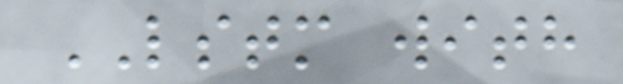LSTM with
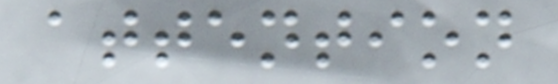attention
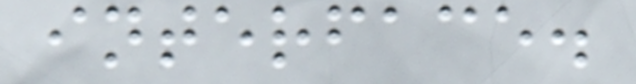interface.
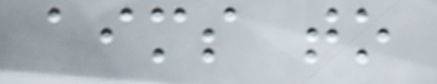aims to
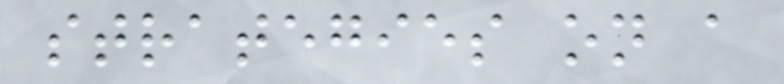strategies on a
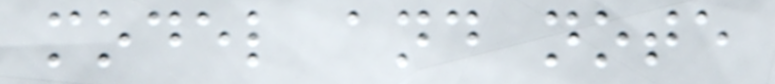model and note
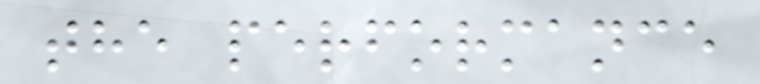the performance
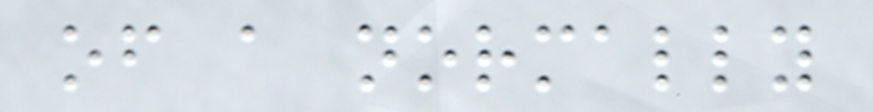of a normally
